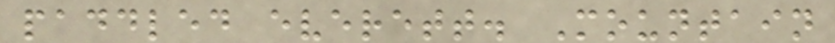paddled everett. Mountain
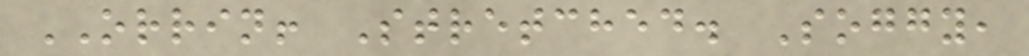ORRIN! Stretched. Soggy,
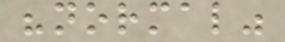"normal"
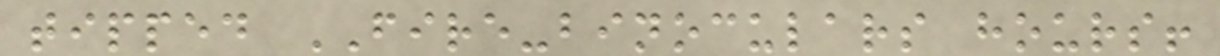tipped FIRE-binoculars hours!
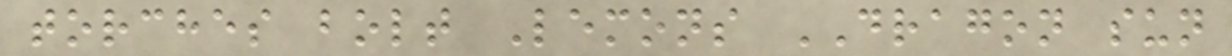torches bolt Lemons DRAGON sun
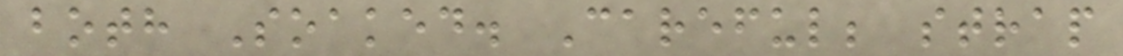both Soaked. Careful; strap
